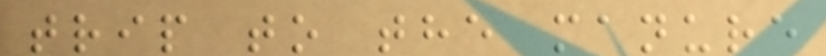trip to the manure
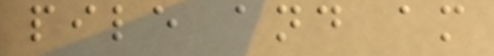pile and am
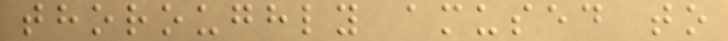thoroughly amused to
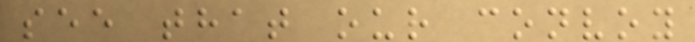see that our convoy
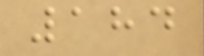184
